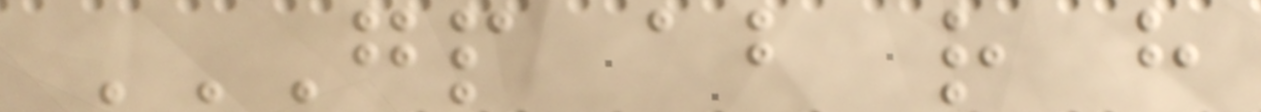GP AB R H
